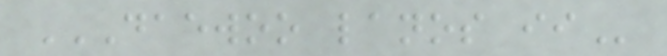DAEWOO LANOS II
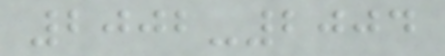2002-2004
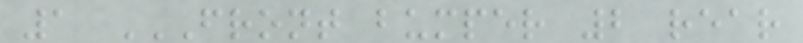1 FRONT BUMPER 2 REAR
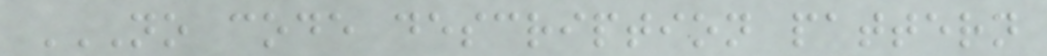NO CODE DESCRIPTION PATTERN
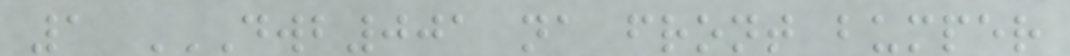1 DWB001 NA FRONT BUMPER
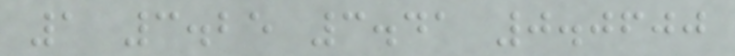1 3.25 3.41 0.0600
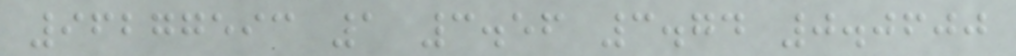96277593 1 3.56 3.74 0.0600
